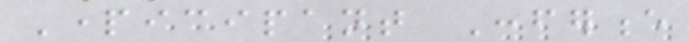Participant Conference
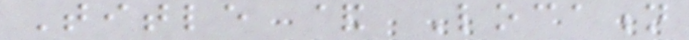Title & Location
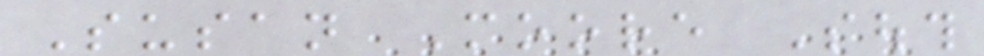Susan Moore South
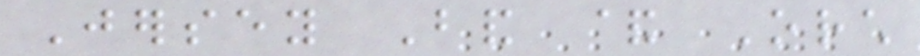Jersey Band & Orch
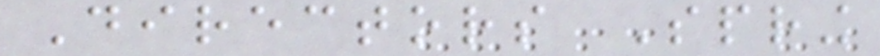Directors Spring
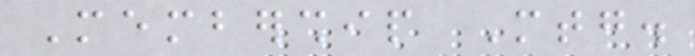Membership Mtg.
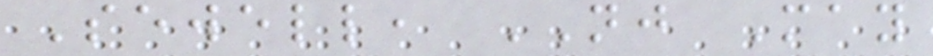Sewell, NJ May
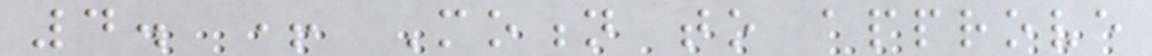4. + Motion to approve
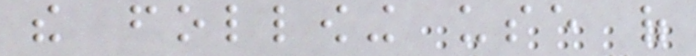the following use of
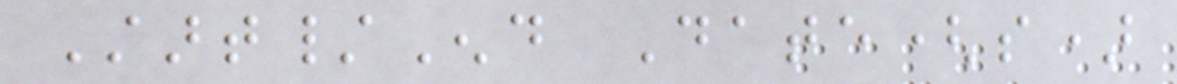Start/End Date(s)
